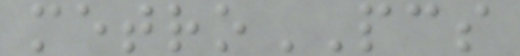metroPCS
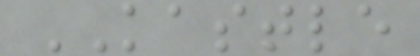KASTLE
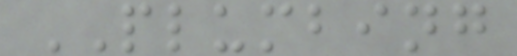PLUMBING
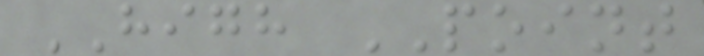HIGH POINT
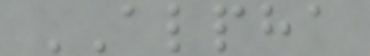ALPHA
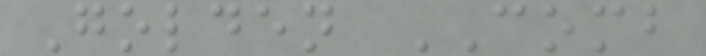Golden COMB
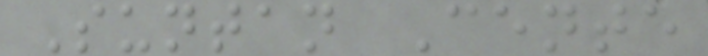Suntan Cente
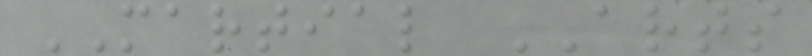MARTIAL ARTS
